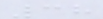38
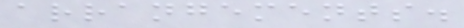arrangements.
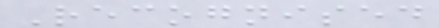Recognised
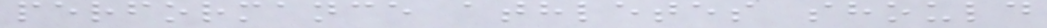performance athletes should
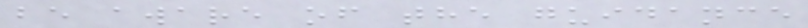be aware of the guidance
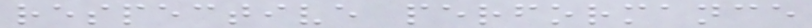respective performance
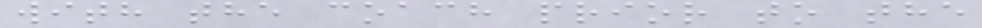with the coach prior to the
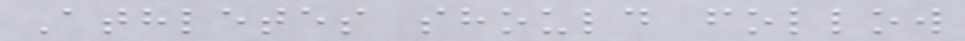Athletes should follow
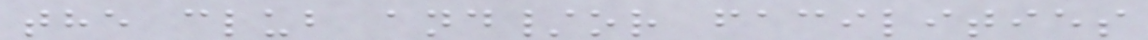the club and/or facilities
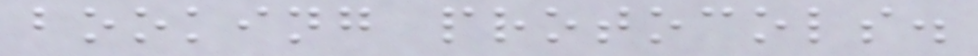booking protocols.
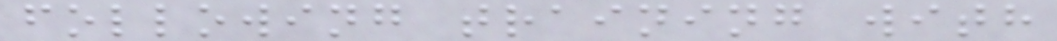following training with
